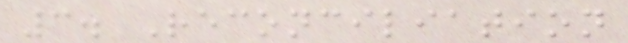3. Reconciliation
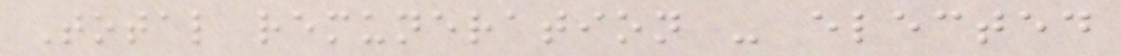Total remuneration - elected
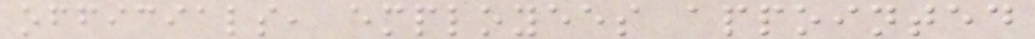officials, employees appointed
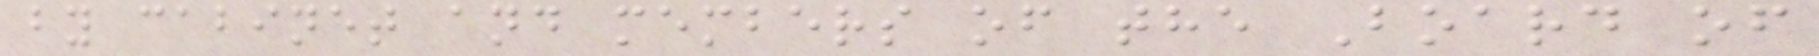by cabinet and members of the Board of
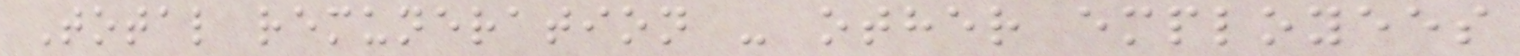Total remuneration - other employees
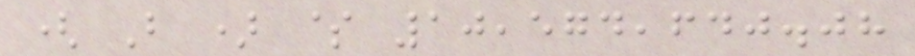( B ) $ 10,574,640.08
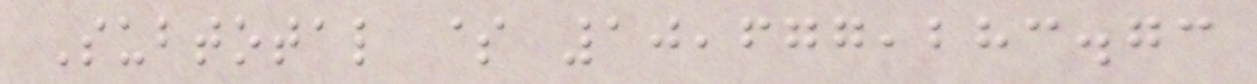Subtotal $ 10,677,283.73
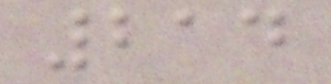214
